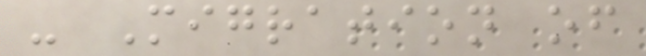- Migration of
